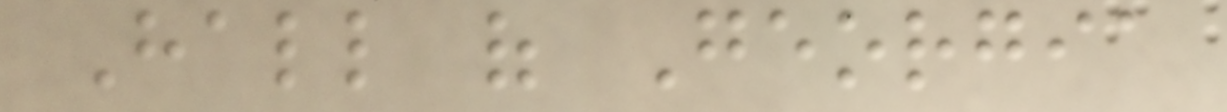Hall of Georgia
